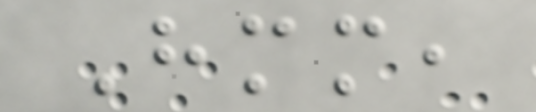Hmm,
